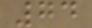74
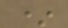*
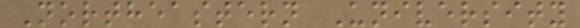Northeastern University
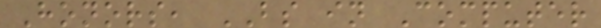Honors, BS in Computer
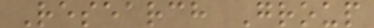Research Group
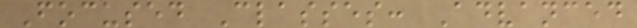Focused Classes: Advanced
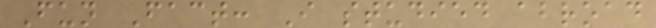Fun Fact: I studied abroad
